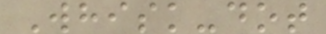Whisk-dot
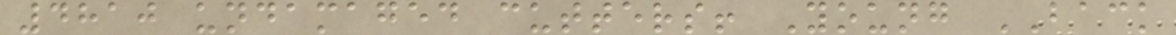4810 undamaged cutters! Young BACK
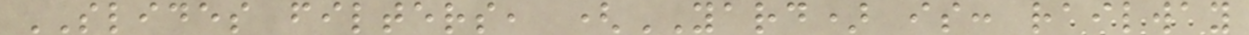SLIDES filters, (YARD) is: railway
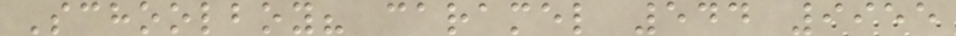Schoolboy? caramel 544 9955
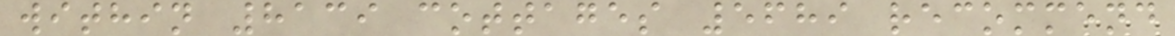within 8139 cottages 5689 recommend
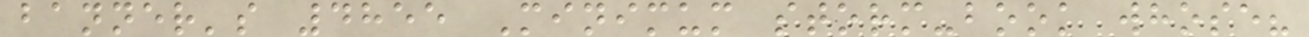banner's 4855 Minimum storm-book whose?
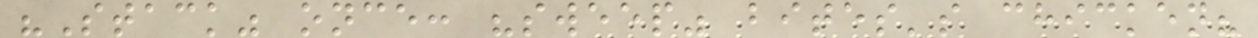"Stack" once: "sweep" bites's chicken?
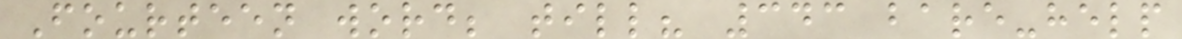Fourteen word; till? 343 bare-help
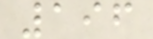196
